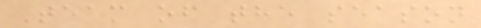Team of the season
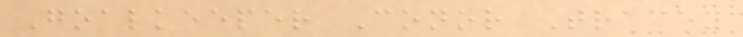Goalkeeper Conor Tracey
